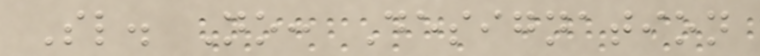Sl. No: Designation
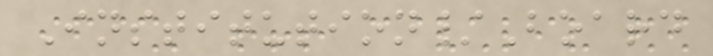Institution/Board
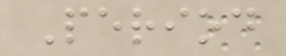Period
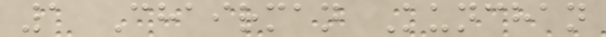1 Chairman Kunchan
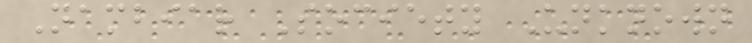Nambiar Society Unknown
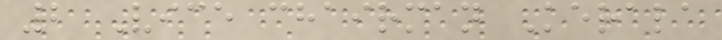2 Vice chairman Kerala
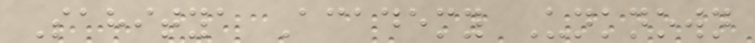Sahitya Academy Unknown
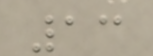13
